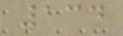134
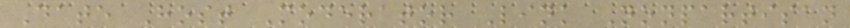Date Host Moderator Link Nonpartisan
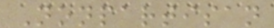Nonpartisan
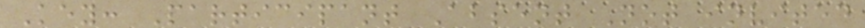Key: Participant Absent Not invited
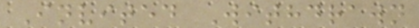Invited Withdrawn
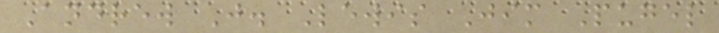Andrew J. Lewis Jim Pugel
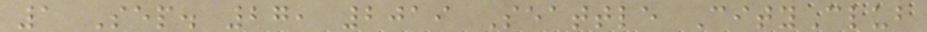1 Sep. 27, 2019 Seattle CityClub
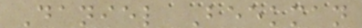Daniel Beekman
